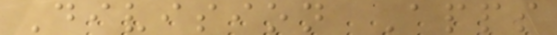Division Apps
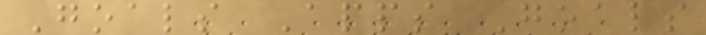Goals Apps Goals
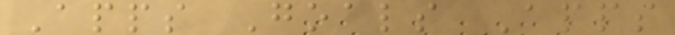Apps Goals Apps
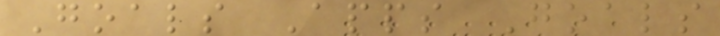Goals Apps Goals
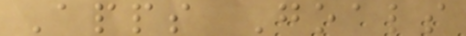Apps Goals
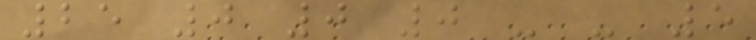25 0 0 0 - - 5
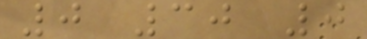0 30 0
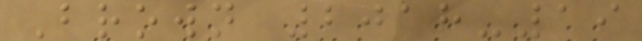Brown 2018-19
